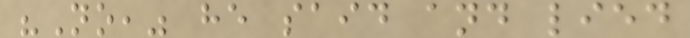"No," he said and lied
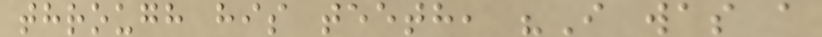through his teeth, "I was a
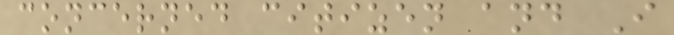concerned citizen and I
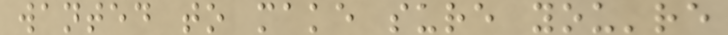wanted to make sure you're
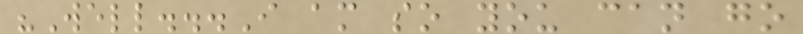"Well...I am so you can go
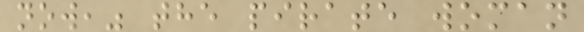now," the pirate woman
